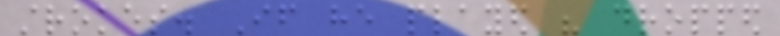strokes. If he played his dropped
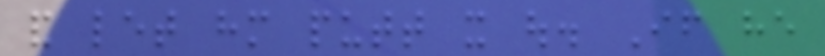and let him putt it out. If he
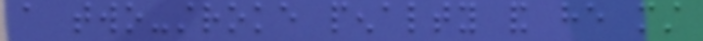a two-stroke penalty and he must
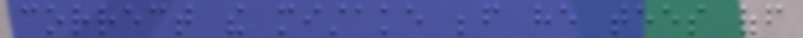correct the mistake before he tees off
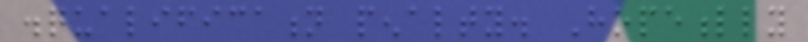disqualification penalty. Hopefully
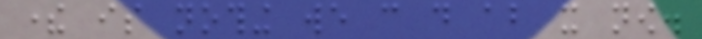there is nothing we can do about it now.
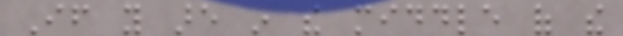If you are in the middle of the
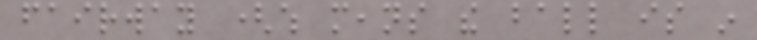fairway (which means the ball is in
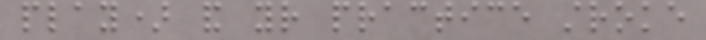play) and your practice stroke
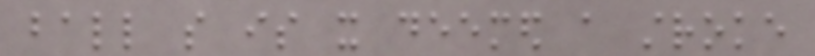ball so is it deemed a stroke
